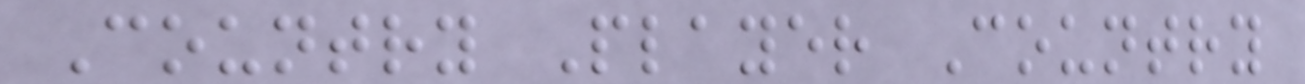Country Player Country
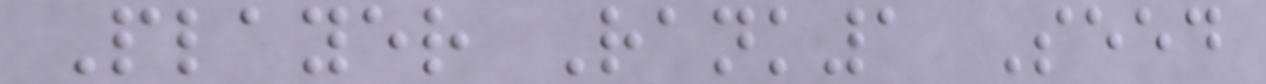Player Rank1 Seed
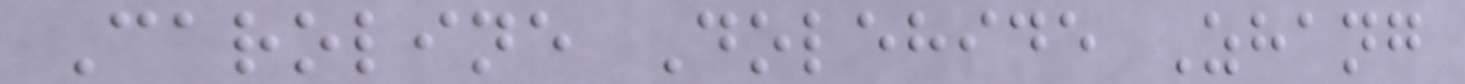Caroline Dolehide Zhang
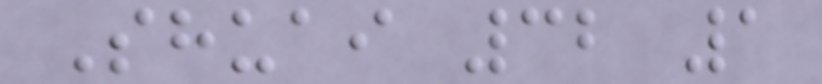Shuai 32 1
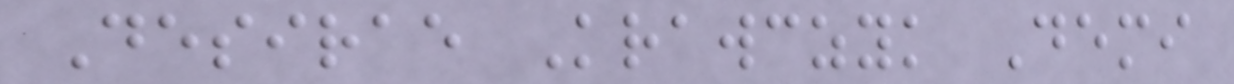Desirae Krawczyk Demi
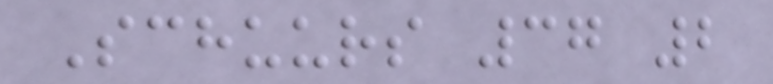Schuurs 37 2
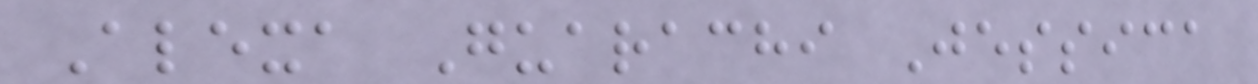Alexa Guarachi Jessica
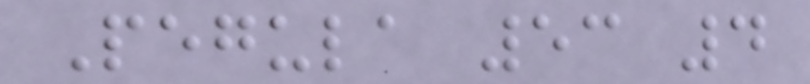Pegula 53 4
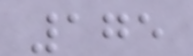175
